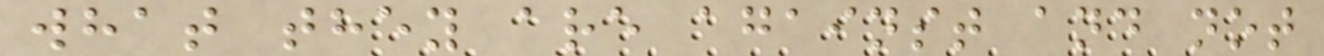what they are against and not
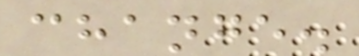change.
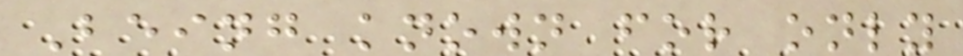Being known for only
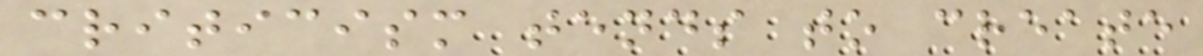criticism tends to create
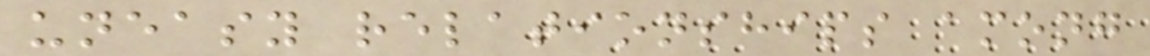uneasy relationships among
